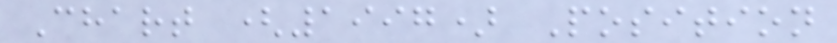Chart (1997) Position
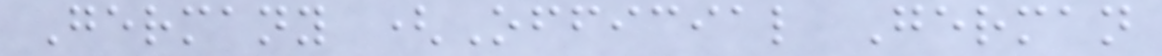Germany (Official German
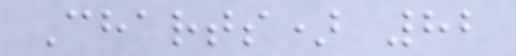Charts) 82
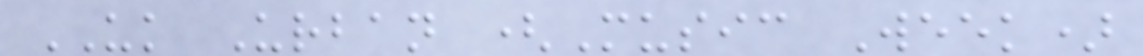UK Urban (Music Week)
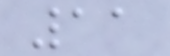11
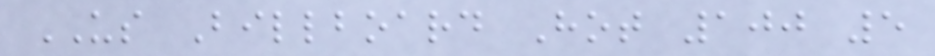US Billboard Hot 100 5
